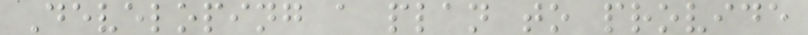Developing a plan to provide
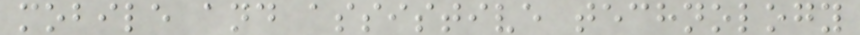mobile and assistive technology
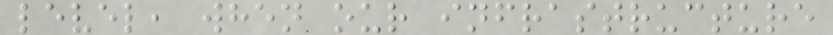level, when our infrastructure
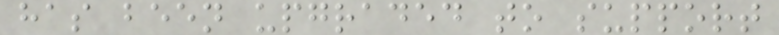has been upgraded to support
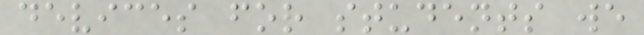devices for students we
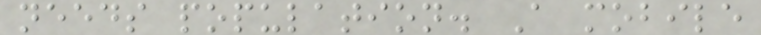needs population. A mobile
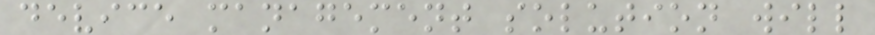device management solution will
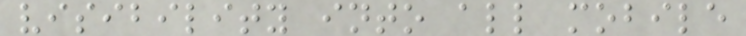visibility into all mobile
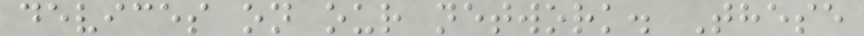devices on our network. These
